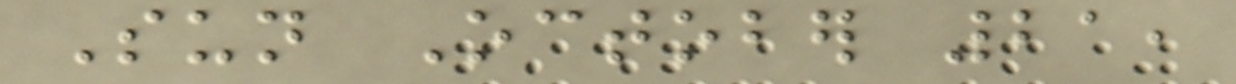Sun October 21,
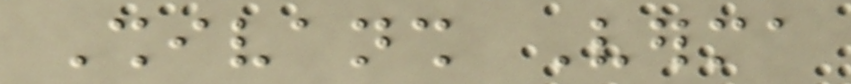Shivansh Verma
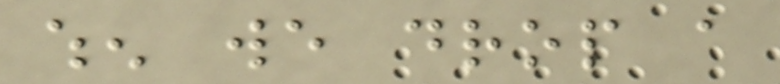when we drop a
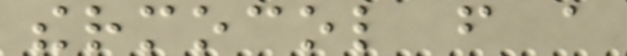thermocol from a
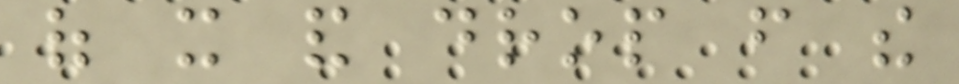of it and drop from the
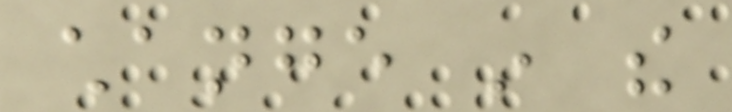change in the
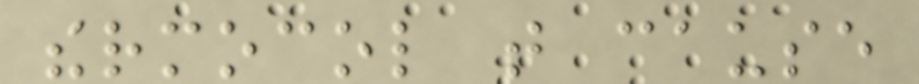thermocol that cause
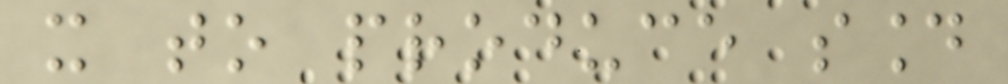it to produce sound
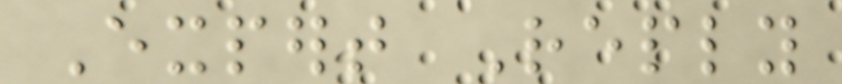Expert Reply
